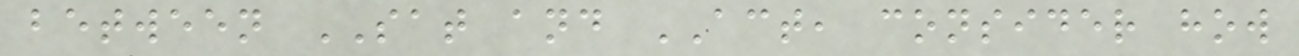between SAT and ACT, consider how
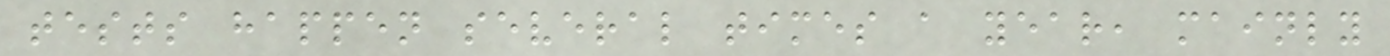tests happen several times a year, mainly
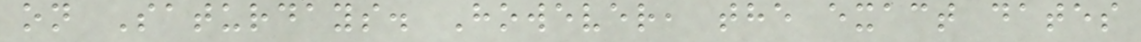on Saturdays. However, the exact dates
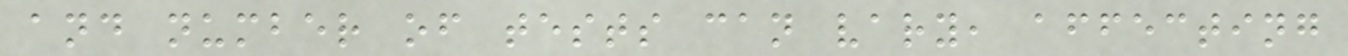and number of tests can vary, affecting
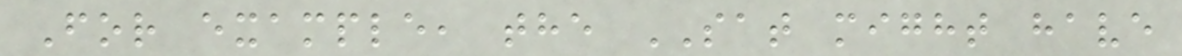For example, the SAT might have
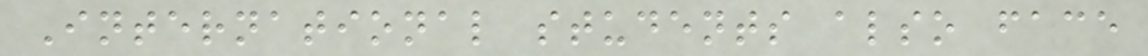International students also face
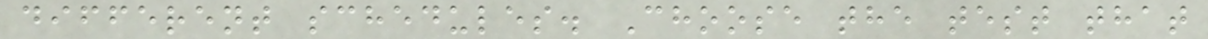different schedules. Choose the test that
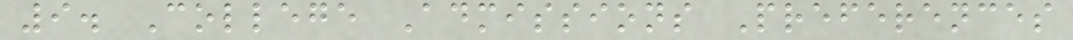9. College Admissions Preferences
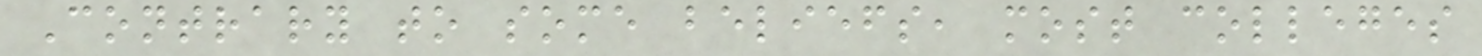Contrary to some beliefs, most colleges
